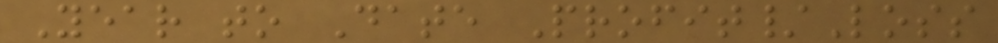Year to Date Profit/Loss
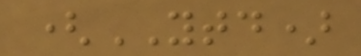(YTD)
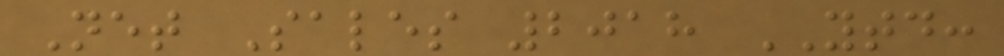Net Sales 2018 YTD:
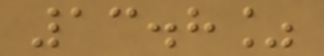13.8%
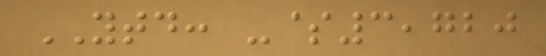YTD: -$3,720
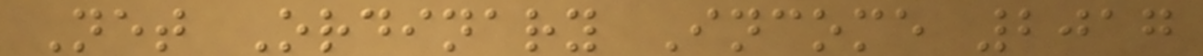Net Ordinary Income 2017
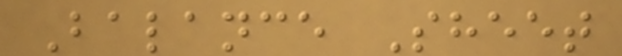Balance Sheet
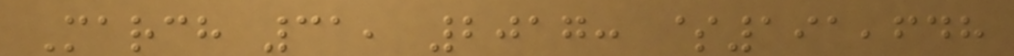March 31, 2017: $191,648
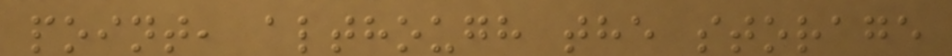point, although the storage
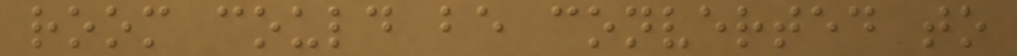room could be converted to
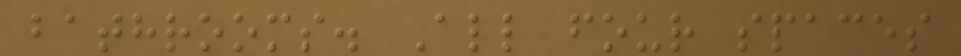bathrooms. All four spaces
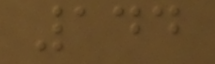144
